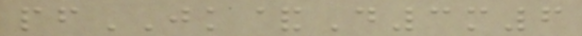pfJK&D3m6
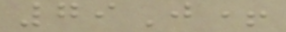79J+
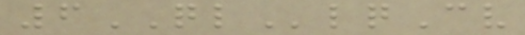6QLlqCv
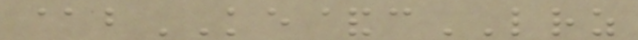@bKE&cLRZ
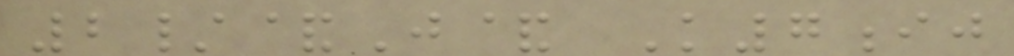2/&J& K7ij
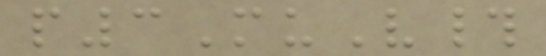p3MuV#
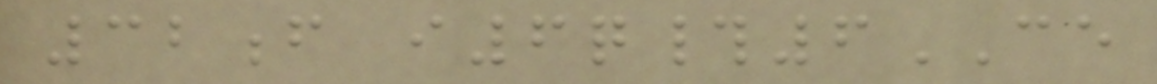32f i6q#6CE
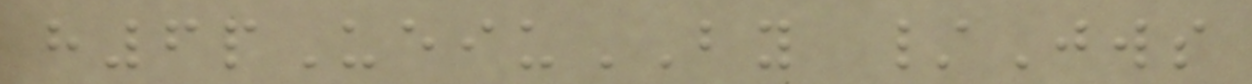h6pUeiuBY /Jws
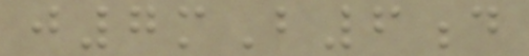j7mB6d
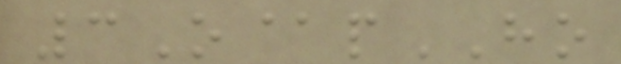3O@pHO
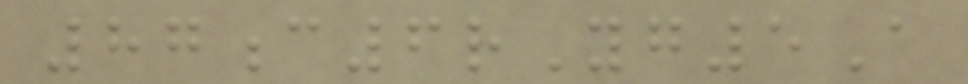87c6rYg5A
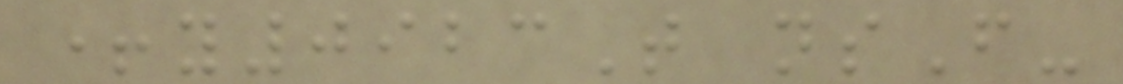+y0923T nsF-
